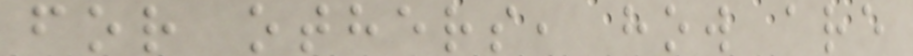for others, how are
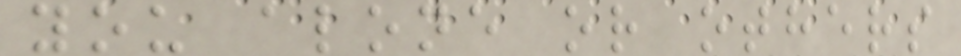you alone or others
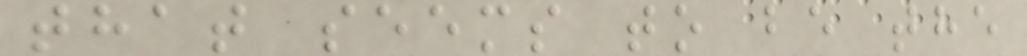that seems to be the
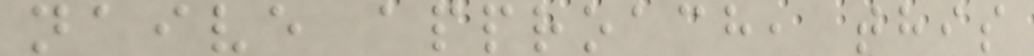naive approach, this
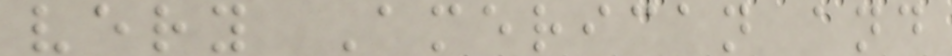very American and
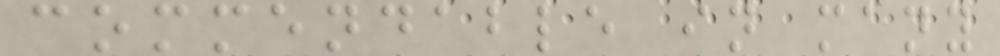commendable in many
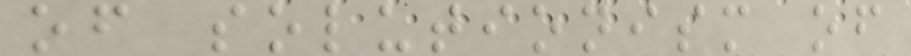of solutionism of
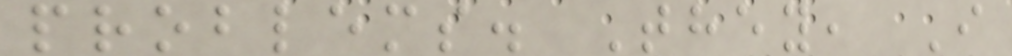problems. They, I
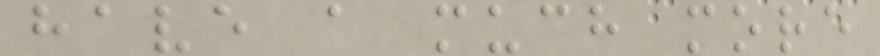have a much more
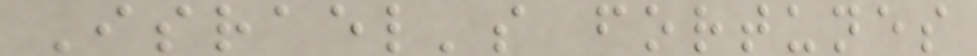Israel's fortunes
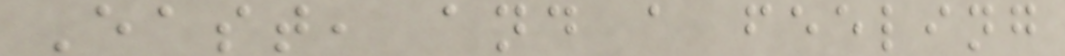East, and a feeling
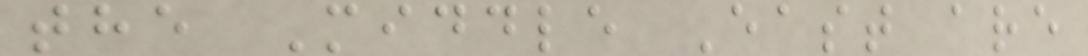the Middle East are
